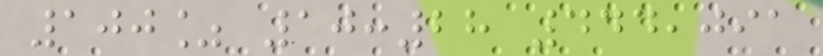100% 10:28 444,091
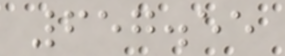657.55
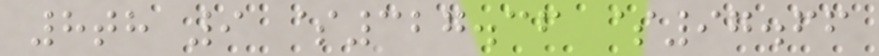8th 9 $327.36 $97.66
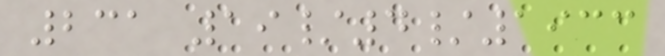231 19/4/1933
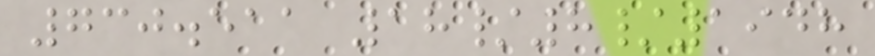730.511 18/8/1948
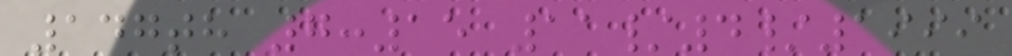147th 7:15 11/4/1999
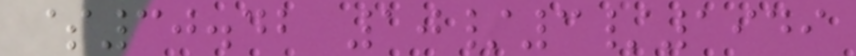$30.42 10/3/1949
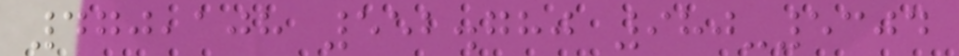470,108 552.780 980-5304
